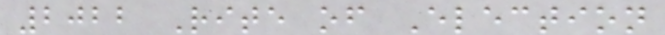2022 Rite of Election
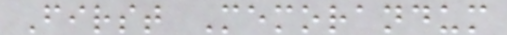First Memorandum
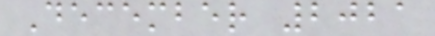December 2021
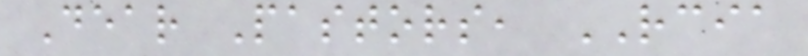Dear Pastors, RCIA
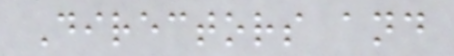Directors and
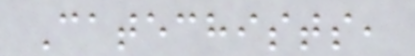Catechists,
